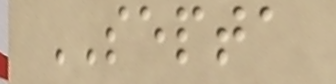SEPTA
